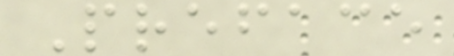Preface
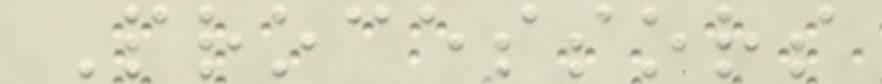Processors
